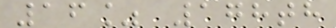16% 178th
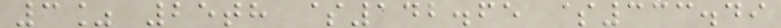3% 25th $142.65 $333.49
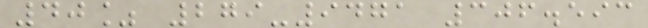40% 279-9471 306.593
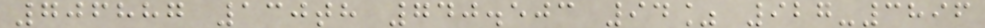706887 130th 740.503 94% 927-3896
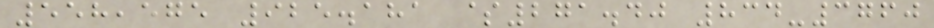558,575 925.181 $271.40 834-3760
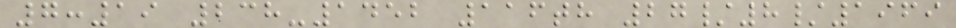7:19 238-1452 116th 27/8/1969
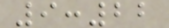9:22
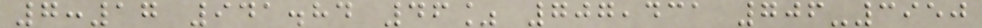7:17 941.84 46% 707,431 706-3950
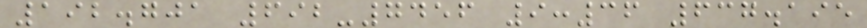192.701 692-7456 9:36 637.195
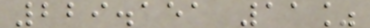229.151 11%
